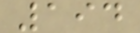194
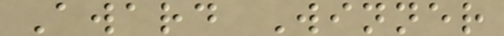Award Winner
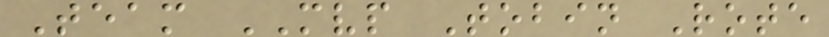Team MVP Tobin Rote
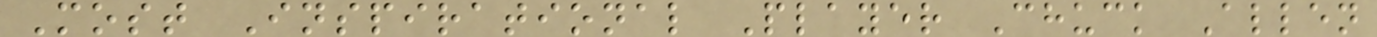Most Inspirational Player Chuck Allen
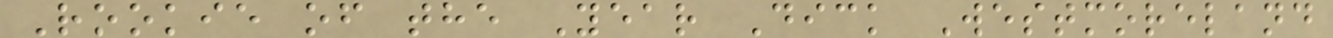Rookie of the Year Dick Westmoreland
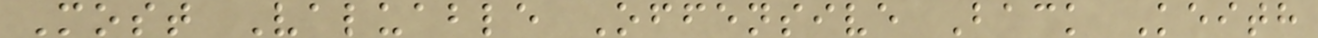Most Valuable Offensive Back Keith
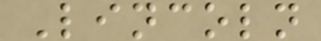Lincoln
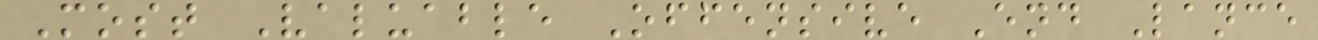Most Valuable Offensive End Lance
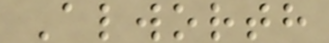Alworth
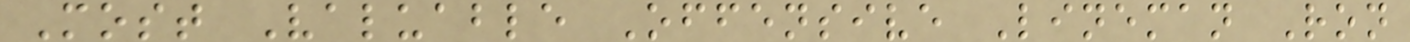Most Valuable Offensive Lineman Ron
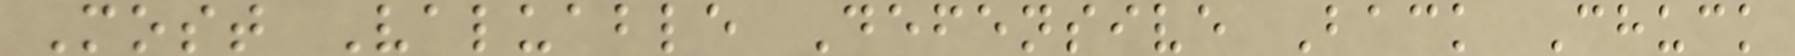Most Valuable Defensive Back Chuck
